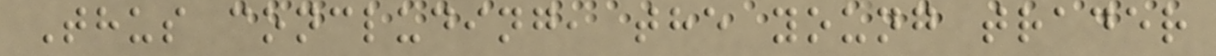Thus concluding, the young trader
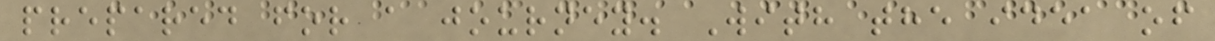prepared for a journey. With the idea of
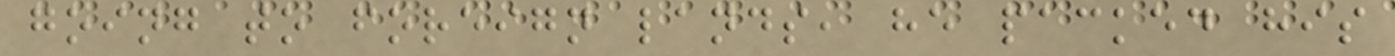going to foreign lands, he packed his
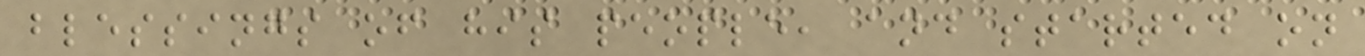blessings of his people, and started on
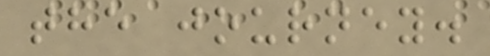the journey.
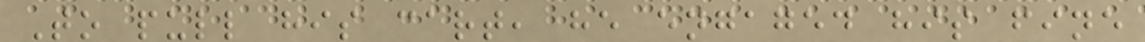To pull his cart, he engaged his fine
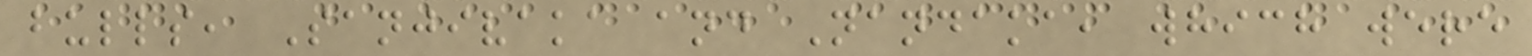bulls, Sanjivaka and Nandaka, which were
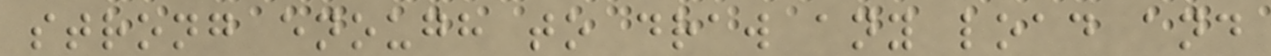strong enough to draw any load and
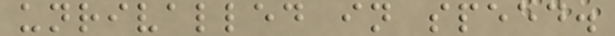unrivalled in speed.
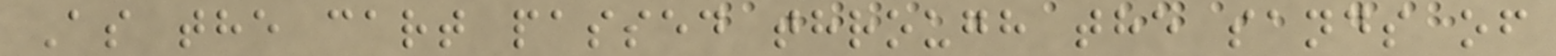As the cart passed through the sands of
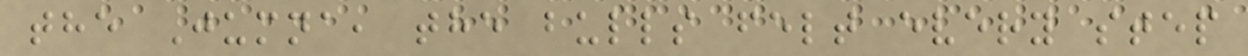the Jumna, the bulls felt every step
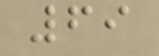69
